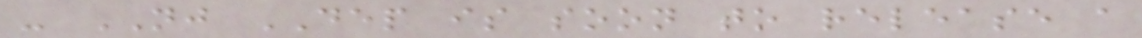- NJ DEP is soon to release a
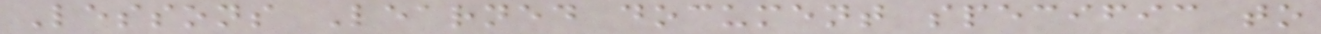Lessons Learned document specific to
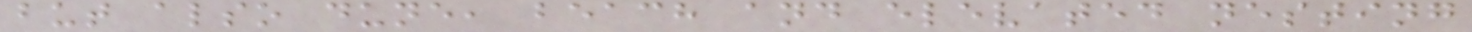but also dune, beach and elevated nesting
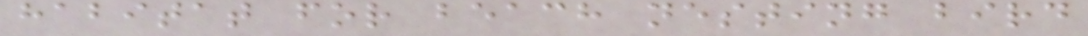habitat for beach nesting bird
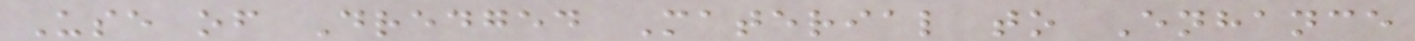Use of Dredged Material to Enhance
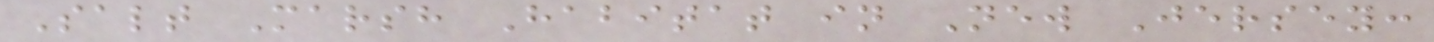Salt Marsh Habitat in New Jersey:
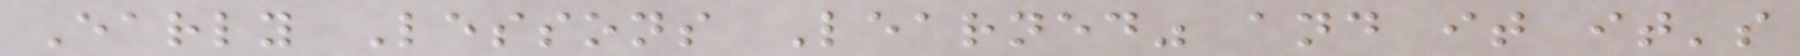Early Lessons Learned" and it it's
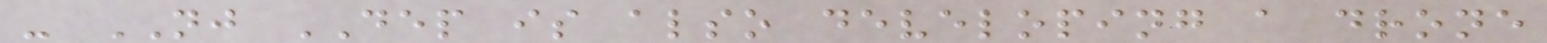- NJ DEP is also developing a drone
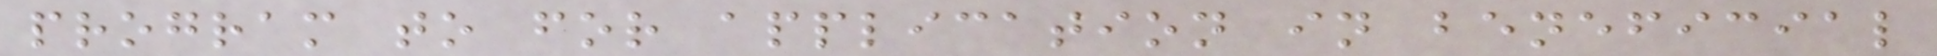program to for application in beneficial
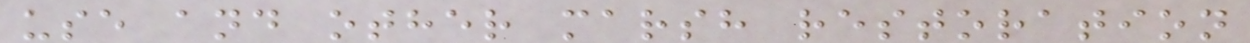use and other marsh restoration
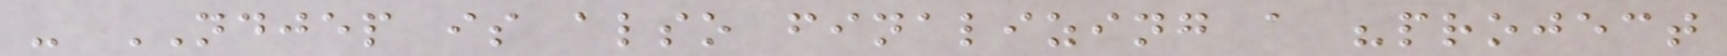- NDJEP is also finalizing a "project
